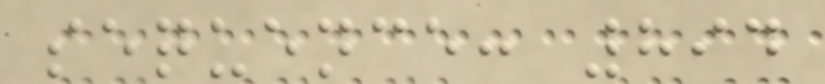sequence: 894
